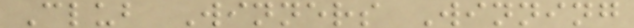Club Winners Winning
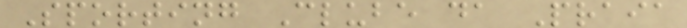Sporting Clube da Praia
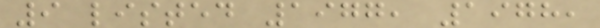9 listed 1977, 1978,
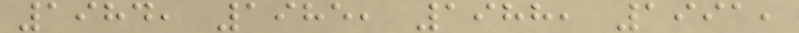1984, 1985, 1988, 1991,
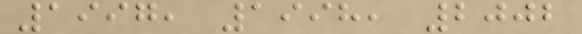1997, 1998, 2002
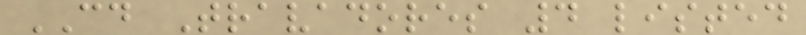CD Travadores 4 listed
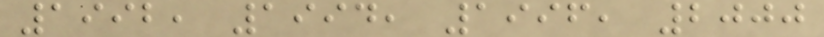1992, 1994, 1996, 2000
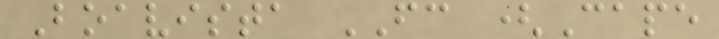Boavista FC (Cape
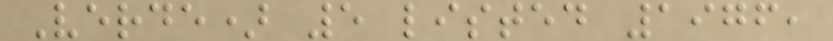Verde) 5 listed 1976,
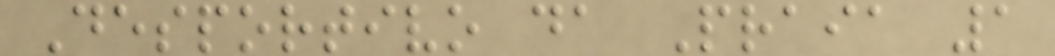Desportivo da Praia 1
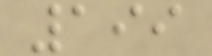199
